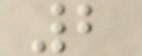2
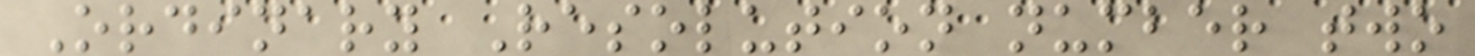Ordinary Resolution number two
